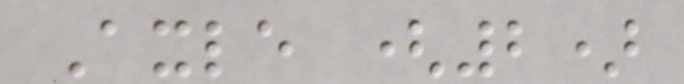Axle (2)
